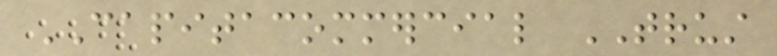CAPITACOMMERCIAL TRUST
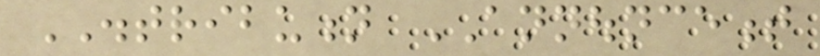DISTRIBUTION ANNOUNCEMENT
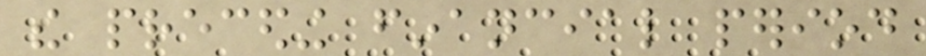the preceding financial period
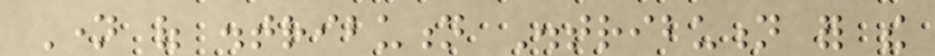Name of distribution Distribution for the
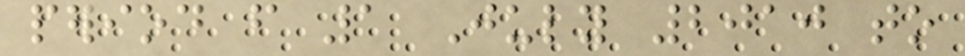period from 1 July 2010 to
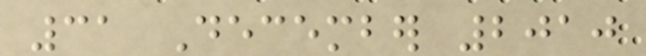31 December 2010
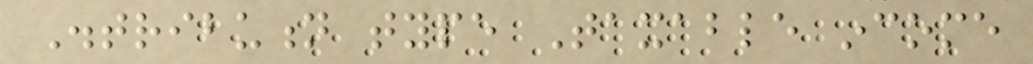Distribution type Taxable income
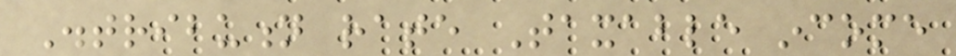Distribution rate Taxable income
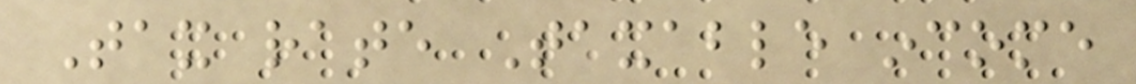Tax rate Taxable income
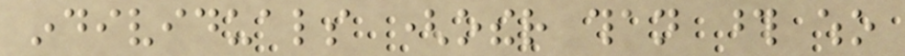individuals (other than those who
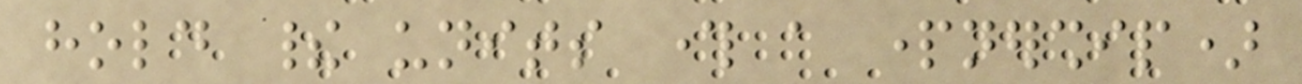hold their units through a partnership)
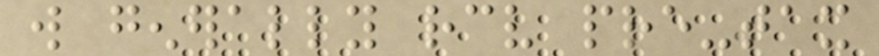will generally receive pre-tax
